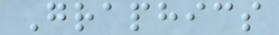Graphics
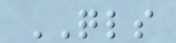QLS
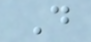D
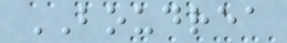BOUDREA
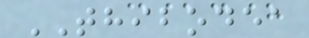THIBODEA
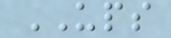UPS
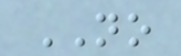NO
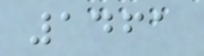1461
